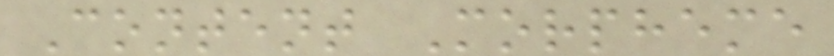Content Morpheme
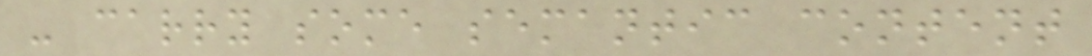- carry some semantic content
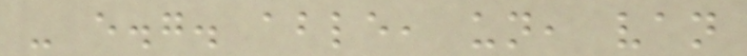- e.g. able, un, van
